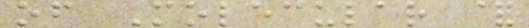of Molecular &
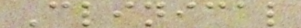Clinical
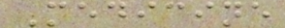Medicine
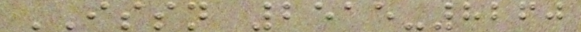ISSN 2515-8260
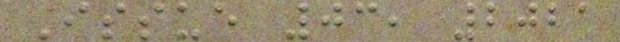Issue 03, 2021
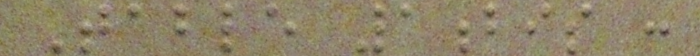Table 1bis :
